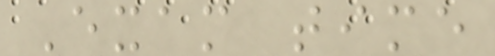Exam time
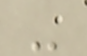-
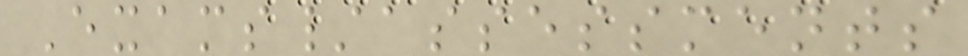Exams/assessments
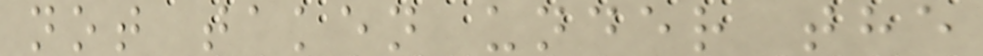not taken under the
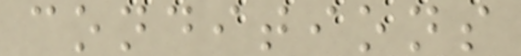conditions
